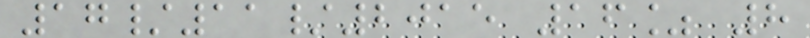17/11/2015 16% 8
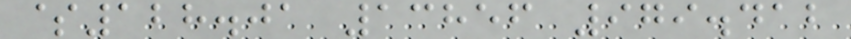$128.01 13856 979.412
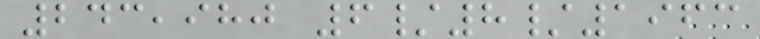243,980 6/8/1963
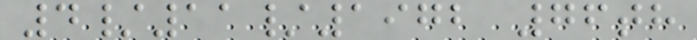4/11/1972 76th
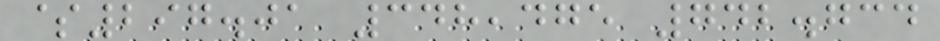$297.01 348,475 742.734
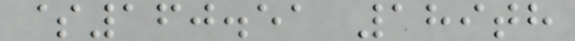$160.51 189th
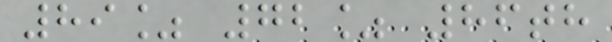89% 72% 86th
